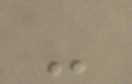-
